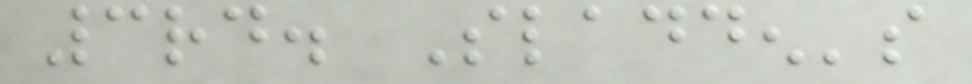3rd. Sladden's
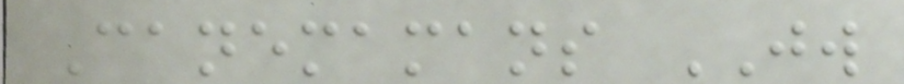Canemamans JW
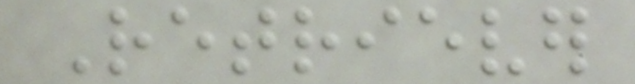Retriever
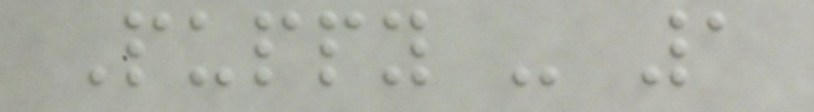Puppy - 1
